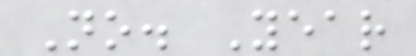No. Year
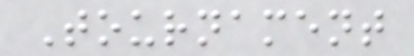Tournament
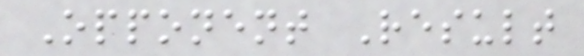Opponent Result
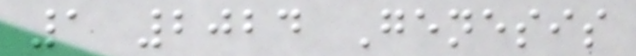1 2024 Genesis
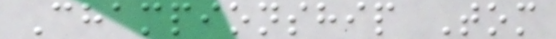Championship Tom
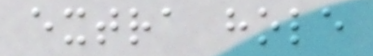extra hole
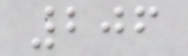206
